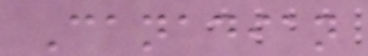Canadian
